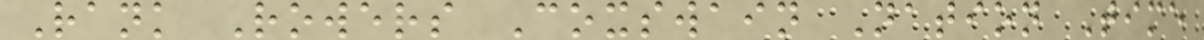Rank Rowers Coxswain Nation Time
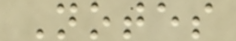Notes
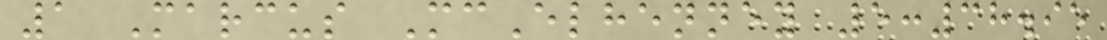1 Marcus McElhenney 5:38.95
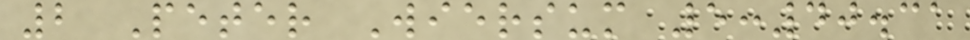2 Peter Wiersum 5:40.31
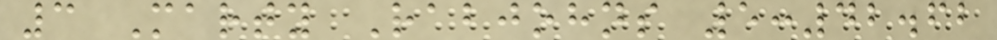3 Marty Rabjohns 5:42.62
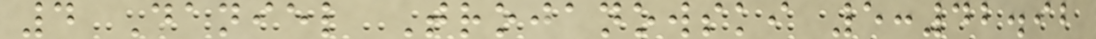4 Daniel Trojanowski 5:42.92
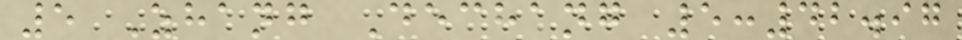5 Zhang Dechang 5:42.97
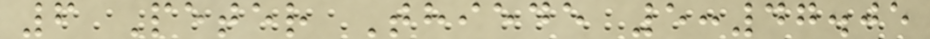6 Peter Thiede 5:47.05
